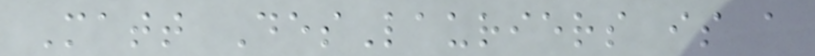Matt DesLauriers is a
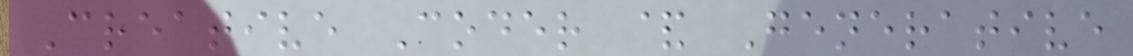Creative Coder & Generative
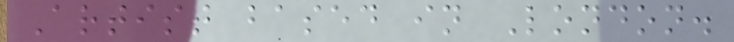Artist based in London.
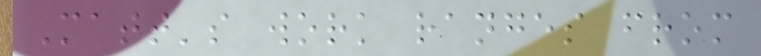Matt's work ranges from
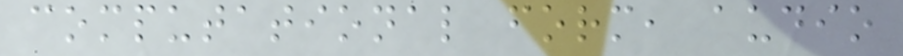computational form, audio
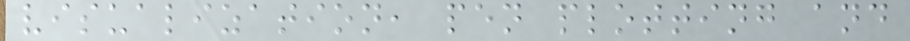visualization, pen plotting and
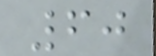60
